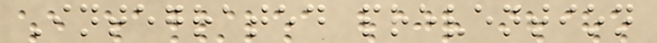Integrated prevention
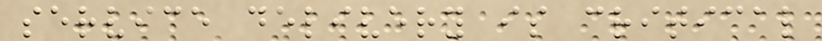service delivery is critical
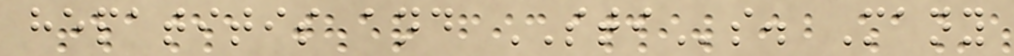hepatitis and STIs. Many
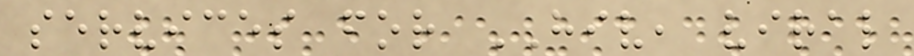services for HIV, viral
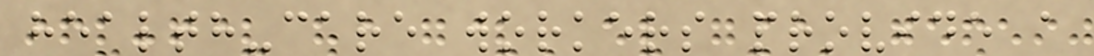health-care workers provide a
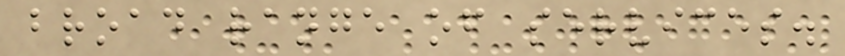broad range of services.
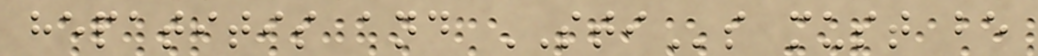hepatitis and STIs must be
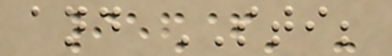and STI;
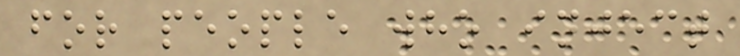for people who inject
